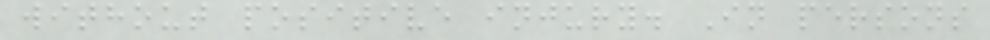without positive injury. In persons
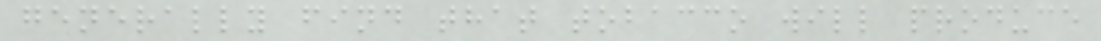generally find that tobacco will produce
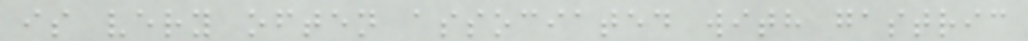is very often associated with gastric
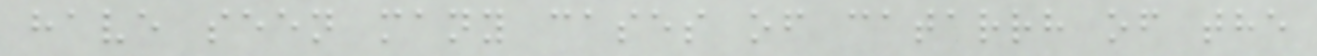have seen many cases of catarrh of the
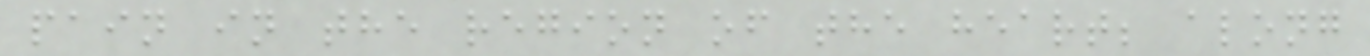pain in the region of the heart; along
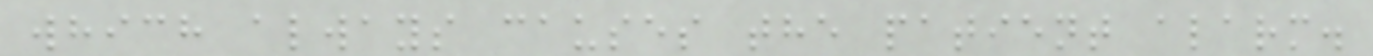which always causes the patient alarm.
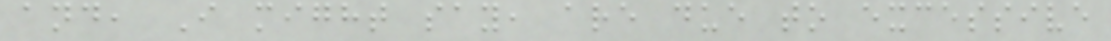and, I might say, are due to excessive
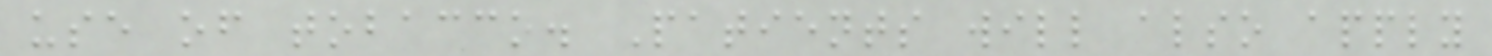use of tobacco. Patients will also apply
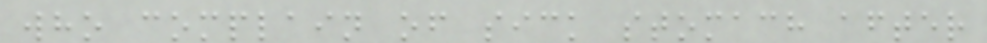who complain of sick stomach after
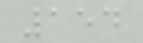154
